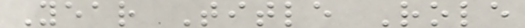Year Title Role
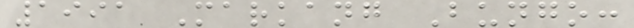1991 Markang Bungo:
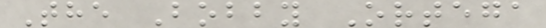The Bobby Ortega
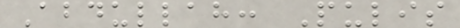Abdullah: Pulis
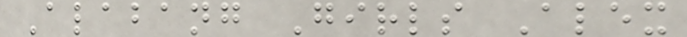Alabang Girls Alex
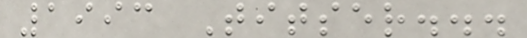1993 Titser...
